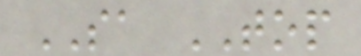SA TOP
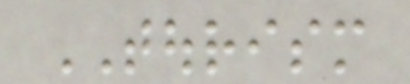TOURISM
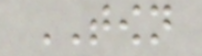TOWN
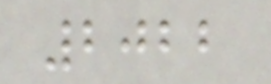2022
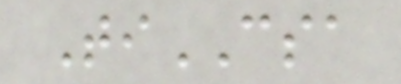TiCSA
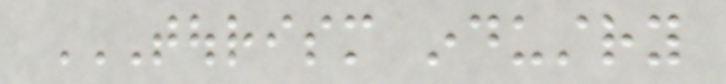TOURISM INDUSTRY
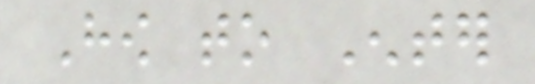How to Enter
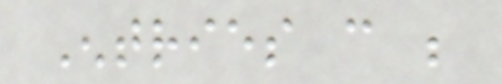Entries can be
